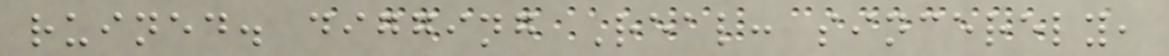ruined. digging Real: sincerely,
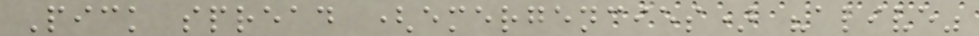Pick spread (emergencies) "alive"
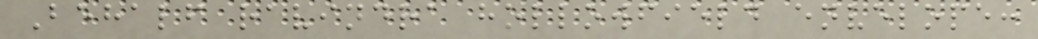Behalf ravindra hollowfield envelope:
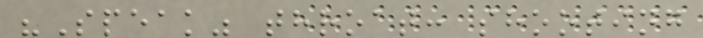"Speak" throat: shooting
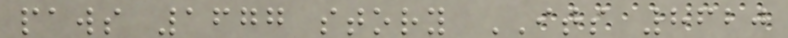paws 1677 story ITS 8620
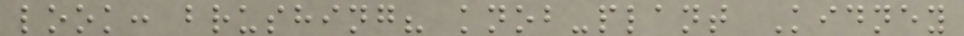look: brushing? knob-plant Kidney
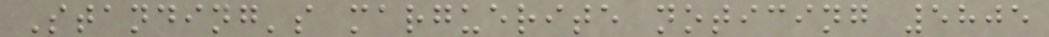Standing's marguerite noticing 5805
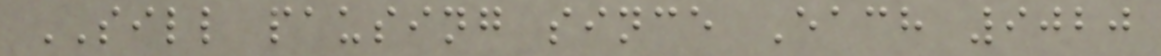SILL pausing since Each 9020
